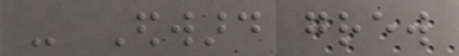- Edward grew
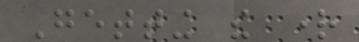Getting the right
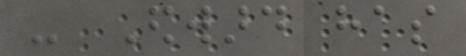- Edward has
